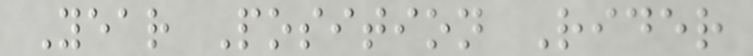Year Position Rider
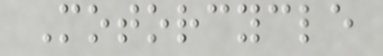Motorcycle
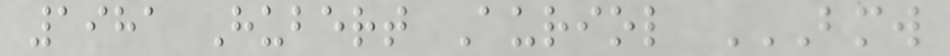1981 Hubert Auriol BMW
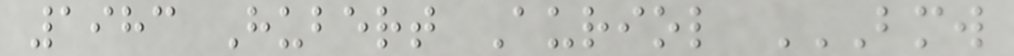1983 Hubert Auriol BMW
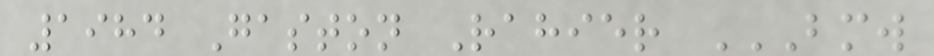1984 Gaston Rahier BMW
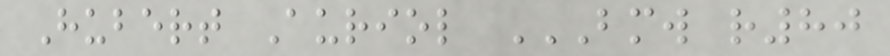Hubert Auriol BMW R80
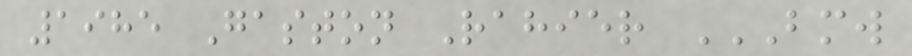1985 Gaston Rahier BMW
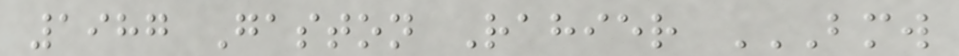1987 Gaston Rahier BMW
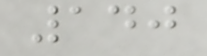140
